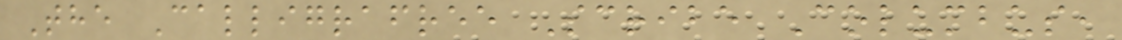The Calligrafree Scribe Columbus,
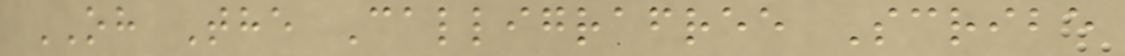OH The Calligrafree Scribe
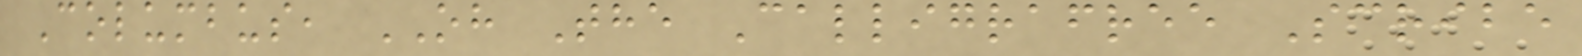Columbus, OH The Calligrafree Scribe
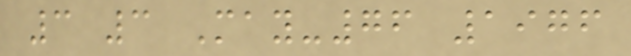3 3 May-76 1976
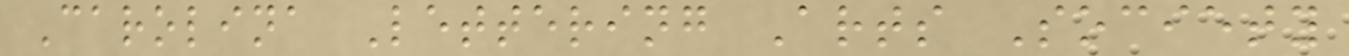Carolina Lettering Arts Society
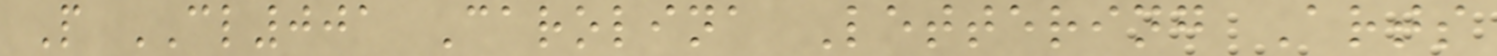P CL001 Carolina Lettering Arts
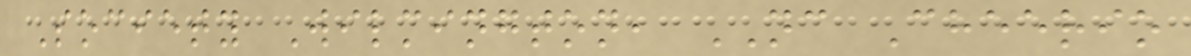Society Wilmington, NC Cheerio
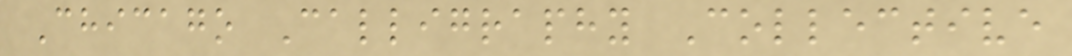Chicago Calligraphy Collective
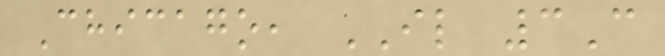Chicago, IL 3C
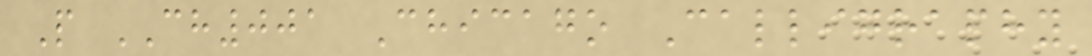P CH001 Chicago Calligraphy
